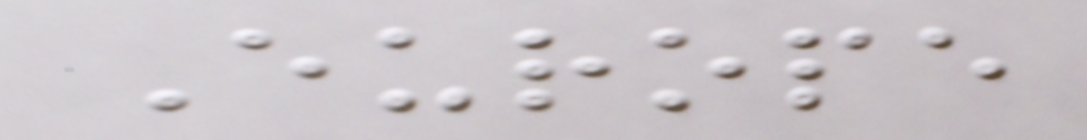Europe
